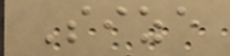Size
